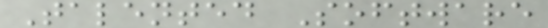Talented Software
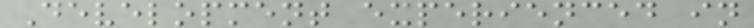Development experienced in
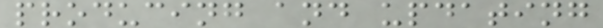producing and updating
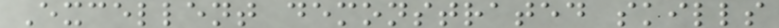Excellent demonstrated skills
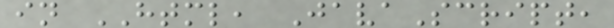in HTML, JavaScript,
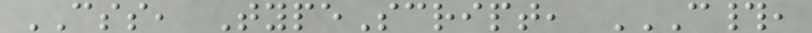CSS, TypeScript, C#,
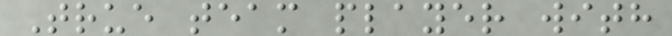True team player with
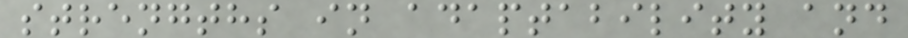strengths in adaptability and
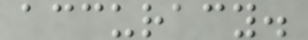accuracy.
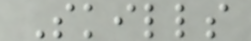Skills
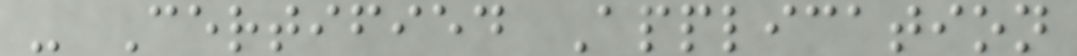- Certified Application
